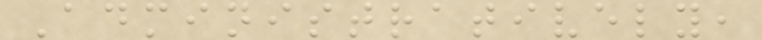Administratively,
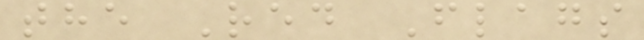the Red Flags
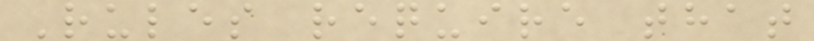Rules require that
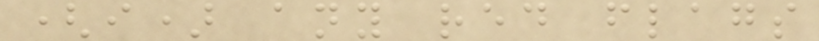(i) any red flags
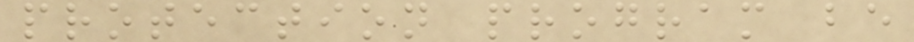protection program be
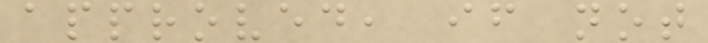approved, if not
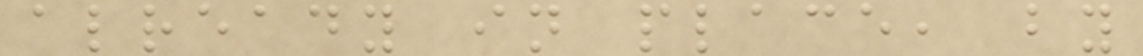already in place, by
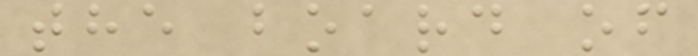the board of
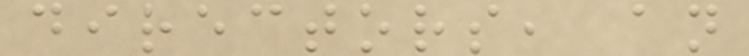directors, an
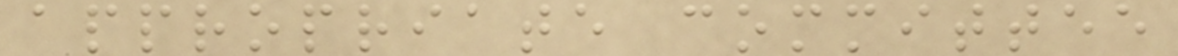appropriate committee
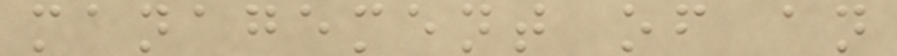management of an
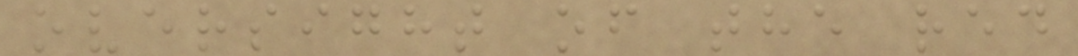oversight of the red
